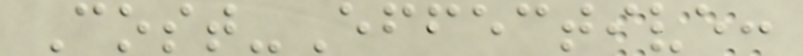Cost-Effective:
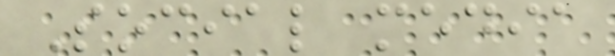Social media
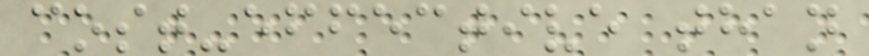cost-effective than
